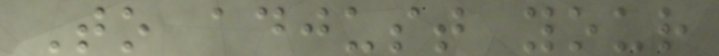To adjust your
